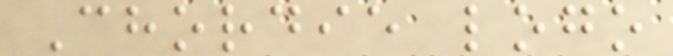Chordie logo
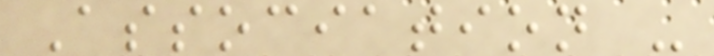Association -
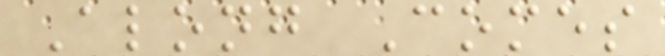Along Comes
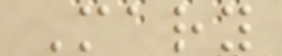Mary
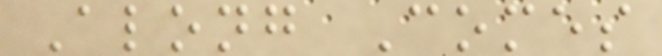Along Comes
